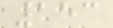153
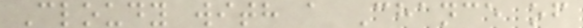Cloudy with a Chance of
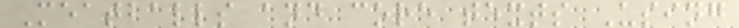Meatballs and core texts Using
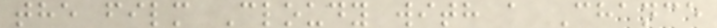the film Cloudy with a Chance
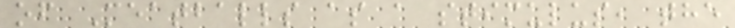of Meatballs as a stimulus, the
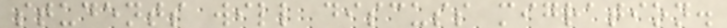students will discuss migration.
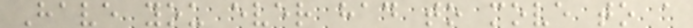Have you ever had to move to a
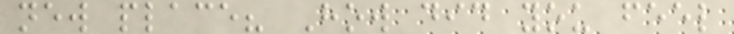new place? How did you feel
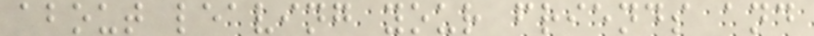about leaving your friends and
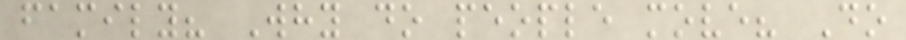family? Why do people move? Do
